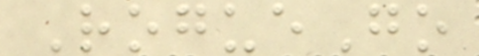RogueGo
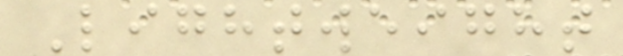Lightweight
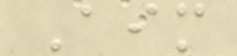Aim
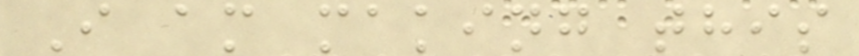I am making this
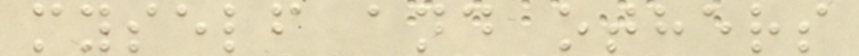myself and others
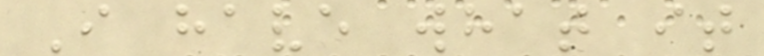I have what it
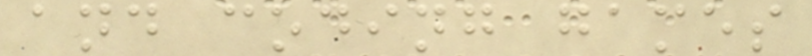and coding games
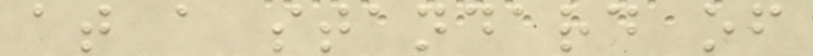at a standard of
